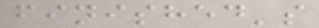finished's
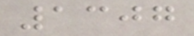1307
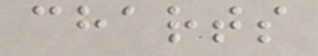charts
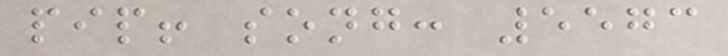pip! song: 5573
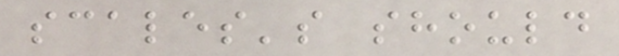scales's should
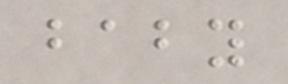baby
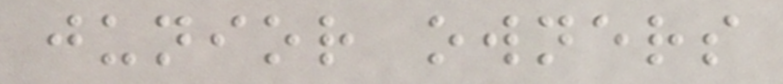junior owners
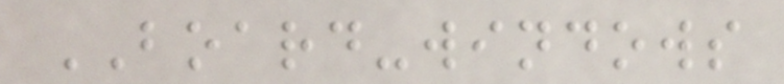BOARD-windows
